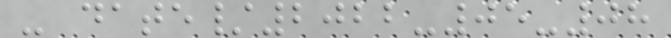- date/2022-05-08
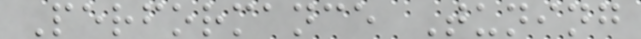Performance Tuning
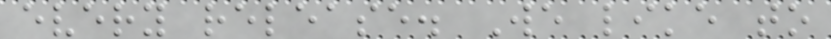every release. We like to
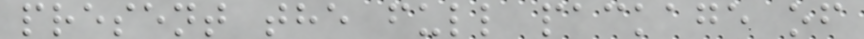present the full package of
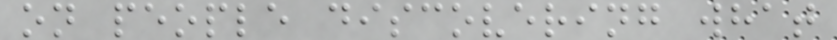on people discovering what
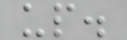up.
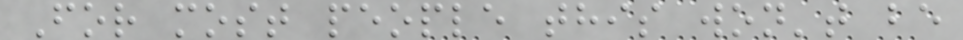For most people this won't be
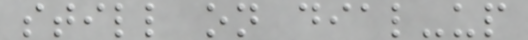still on dial-up
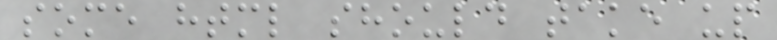some html should take up
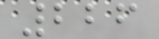226
